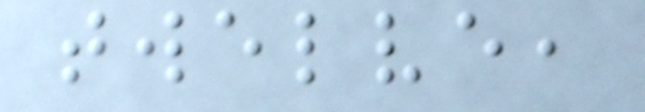twelve,
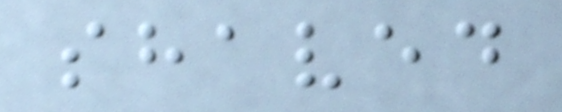shaved
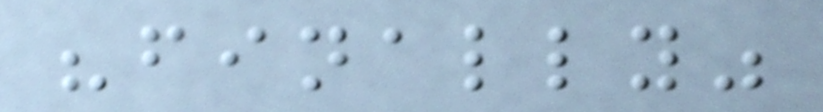"finally"
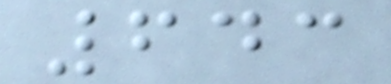643
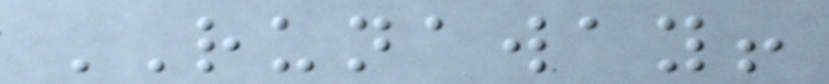RUNAWAY!
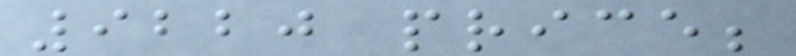9220 price;
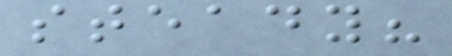steady?
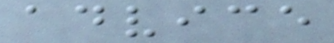advice
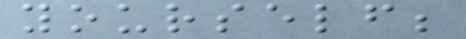yourself;
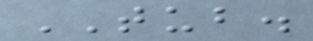TUB.
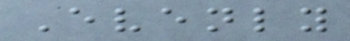Evenly
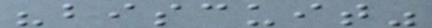"biscuit"
